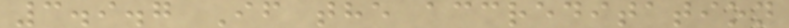3.9.7 If the accreditation
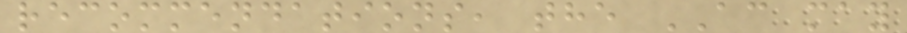recommendations, the AC may
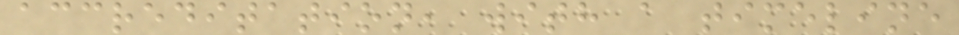accreditation, with a timeline
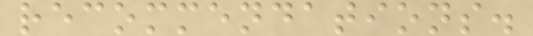recommendations.
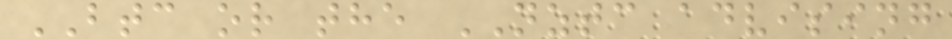BTC or the NZTC advising
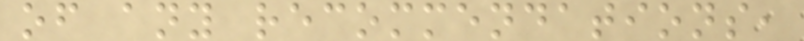of any recommendations,
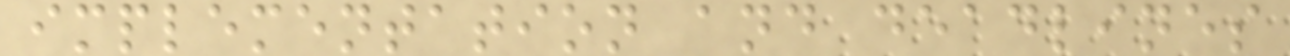implementation and deadlines
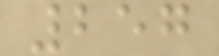257
